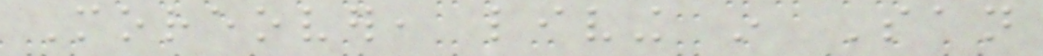Moreover, living in San
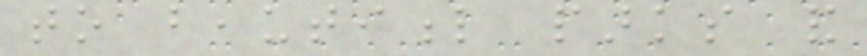to beautiful parks and
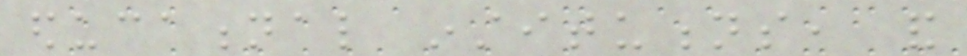educational institutions, and
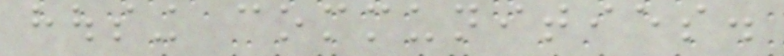housing communities.
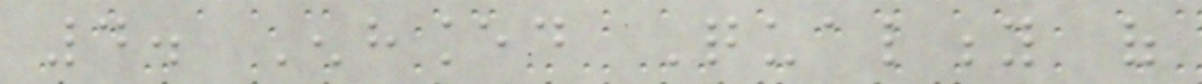4. Enhanced Quality of
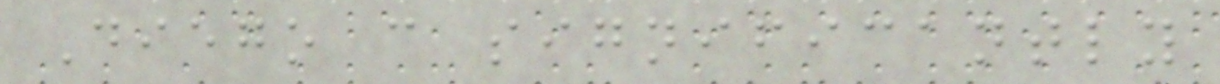Diego can significantly
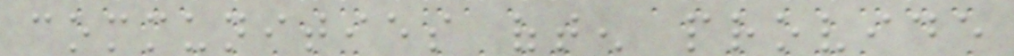communities often provide
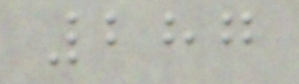287
